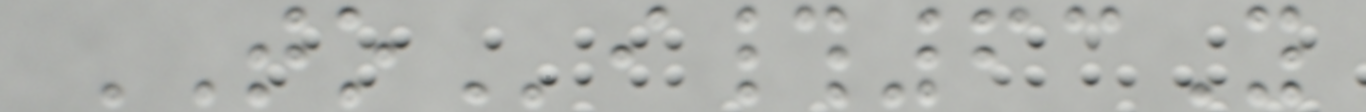TOi#63Y
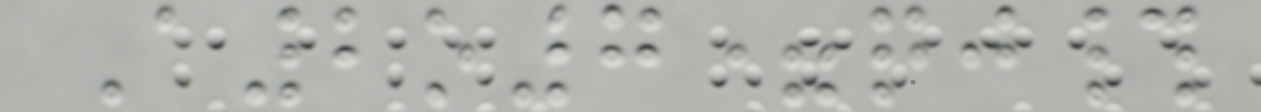A2o7=qj#
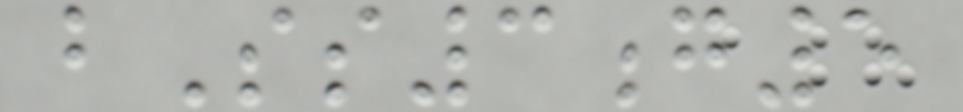bSs3g5
